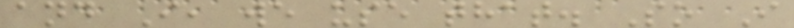and I, we use that. So I
